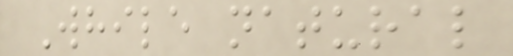While natural
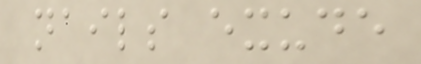nails exude
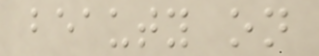beauty on
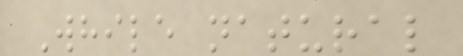While natural
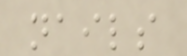nails
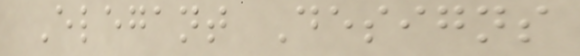Elegant Designs
